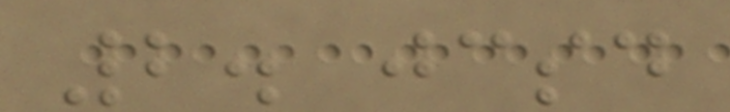2. jcsd
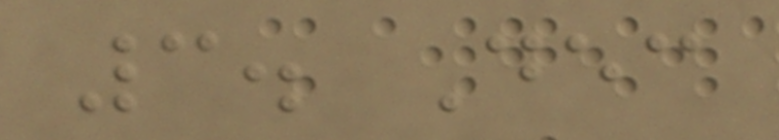3. Dec
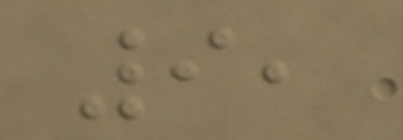9,
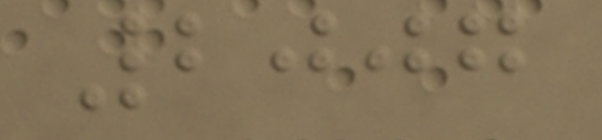2007
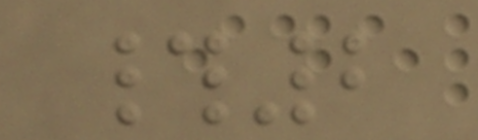#2
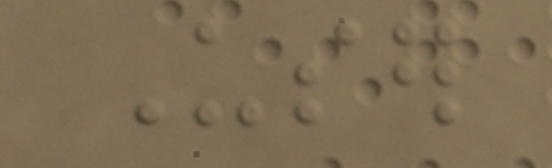User
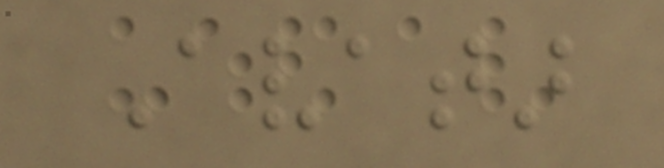Avatar
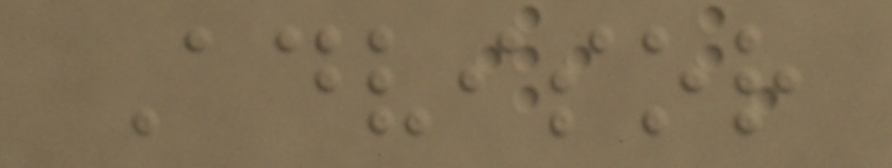Advisor
